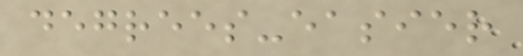degrees-easier
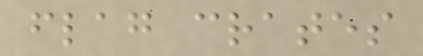flag crates
